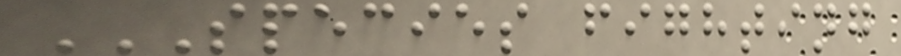SPECIES FIGHTING
